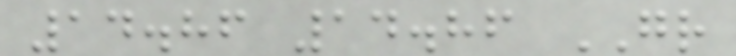14.86 14.86 GR
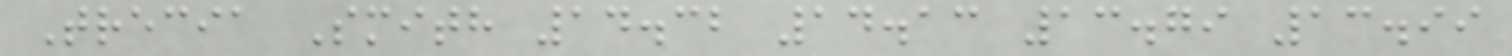Trecia Smith 14.32 14.13 13.79 13.99
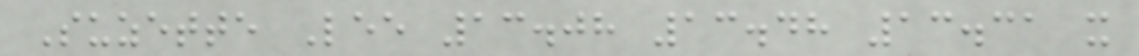Suzette Lee 13.08 13.48 13.31 x
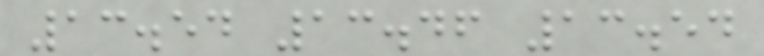13.54 13.46 13.54
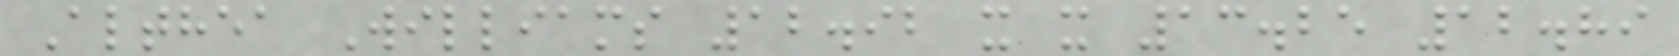Althea Williams 12.92 x x 13.25 12.89
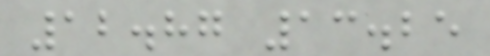12.87 13.25
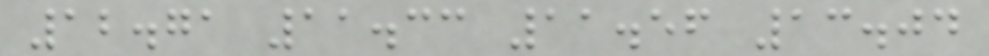12.71 11.33 11.56 13.04
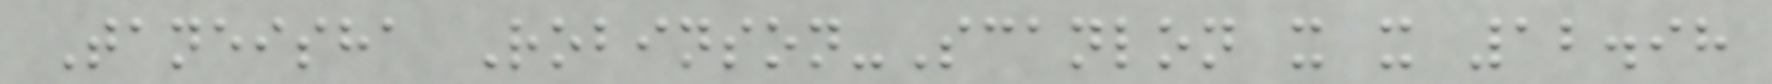Taneisha Robinson-Scanlon x x 12.98
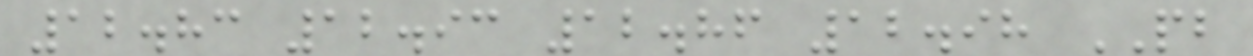12.83 12.93 12.86 12.98 PB
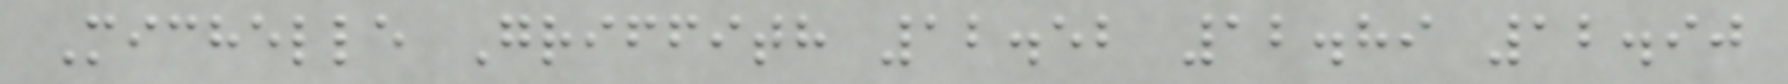Michelle Griffith 12.52 12.89 12.90
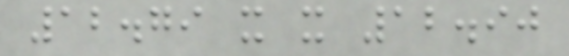12.79 x x 12.90
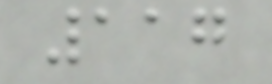117
